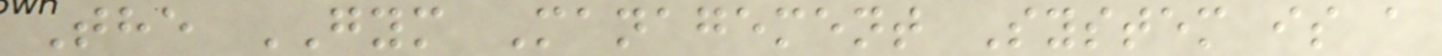The GYM Management System is a
